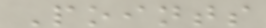Points
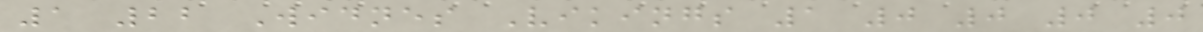1 22 Widnes Vikings 1 0 0 0 0
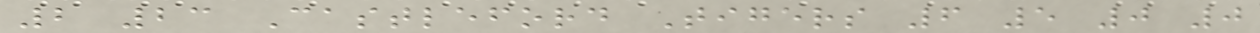2 23 Castleford Tigers 6 5 0 0
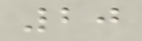20
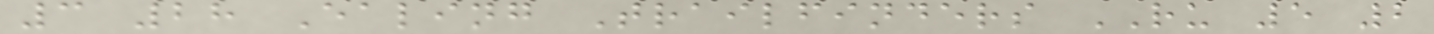3 28 Ealing Trailfinders RU 5 2
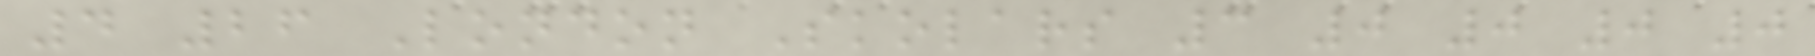4 26 London Skolars 3 0 0 0 0
